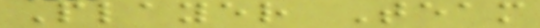Player Team
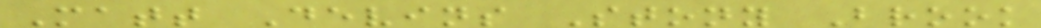Matt Devins Stony Brook
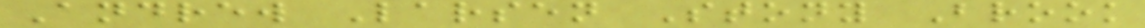Andrew Larsen Stony Brook
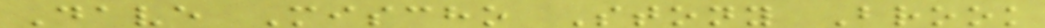Dave Mischo Stony Brook
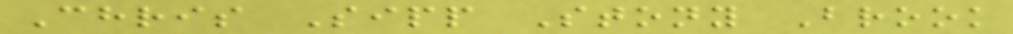Chris Sipp Stony Brook
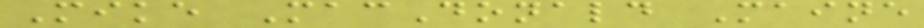Mike MacDonald Maine
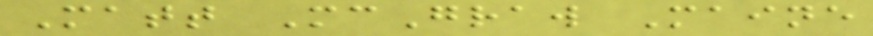Matt McGraw Maine
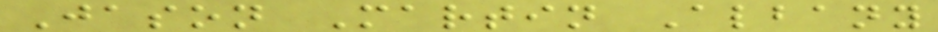Jason Martin Albany
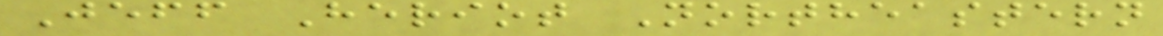Jeff Heriot Northeastern
